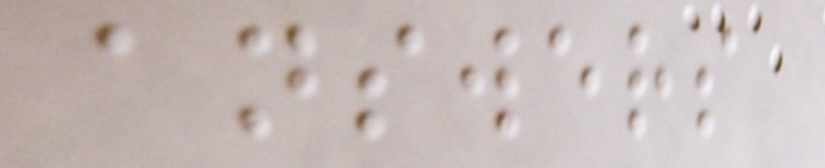answers
